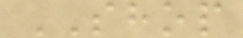SHOP
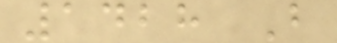1428 B
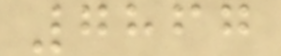7867
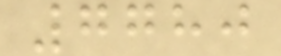7780
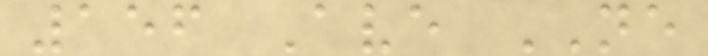156 Ave NE
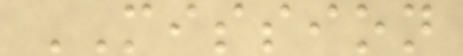MISSION
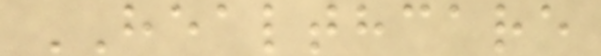HEALTHCARE
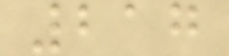217
